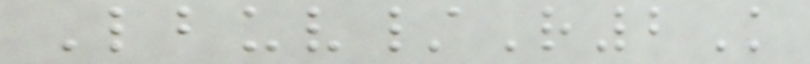Lbuv/R2K
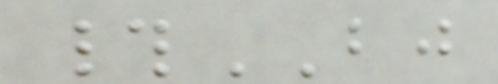#BJ
